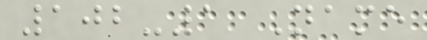102-1 Name
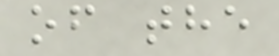of the
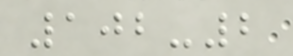102-2
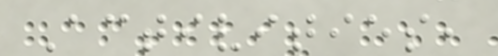Activities,
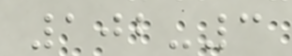102-3
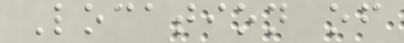Location of
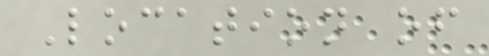Location of
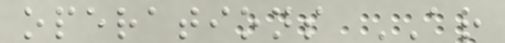operations AR
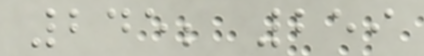245; 259
